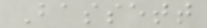Bassett
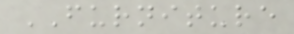FURNITURE
